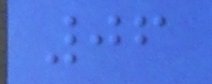06
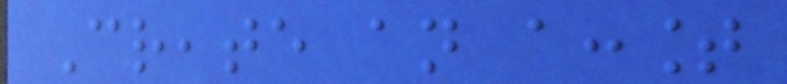Create an account
